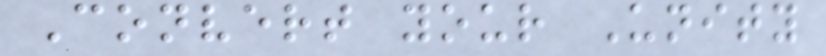Convert your Unity
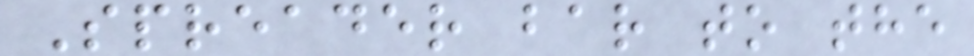Spreader bar to the
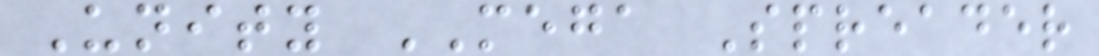Unity MEGA Spreader
